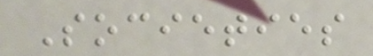Societies
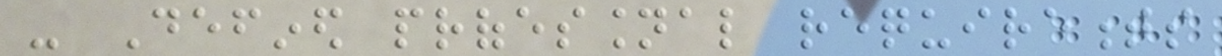- Defined professional requirements
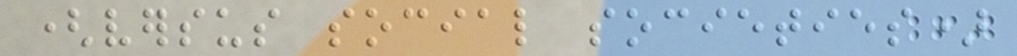(versus social societies)
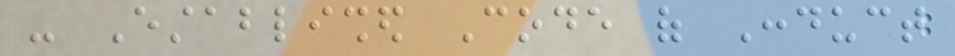- Established Code of Conduct
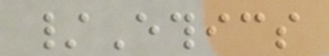/Ethics
